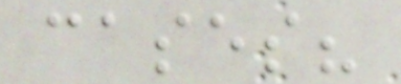cases?
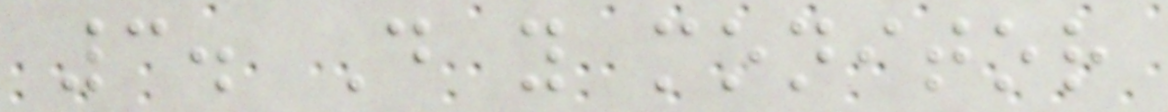3. Do you monitor
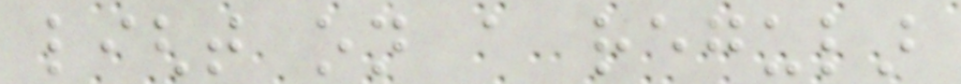light on a regular
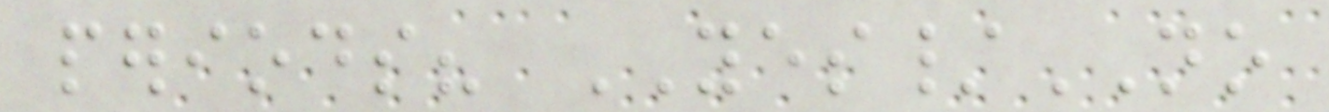periods? YES/NO
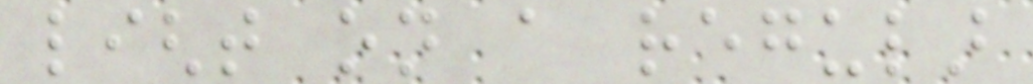light on a regular
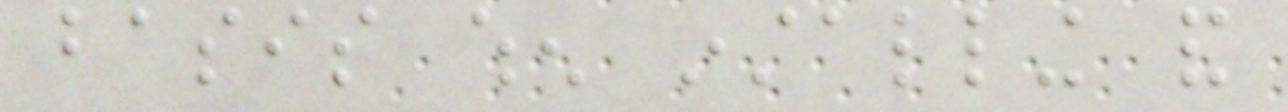basis when installing and
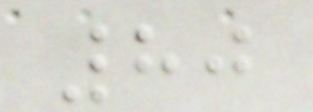80
